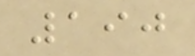190
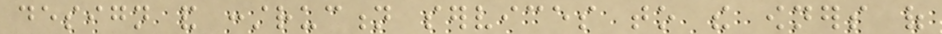design and construction services to the owners of
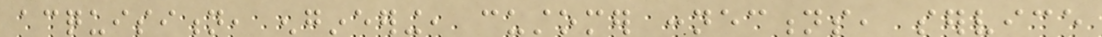acquisition, engineering, customer connections, service
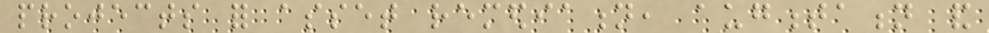projects for asset remediation, augmentation and
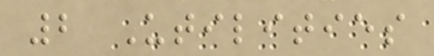2 Utilities
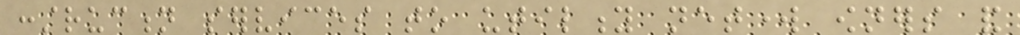construction services to utility network owners and
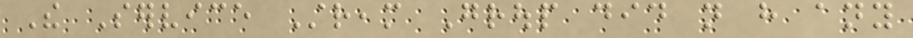The Service Stream Group did not have any
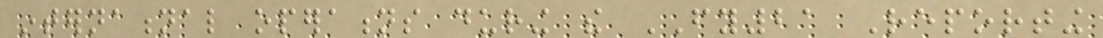international operations during the FY21 Reporting
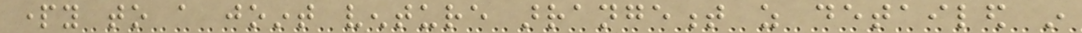party to a joint venture arrangement as detailed in
